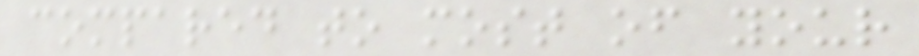compared to most of your
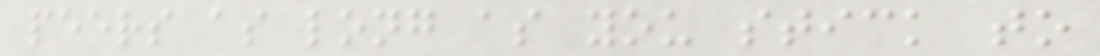peers as long as you stick to
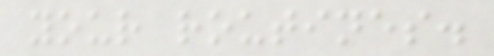your routines.
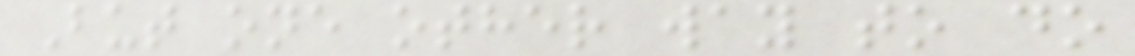But one other way to do
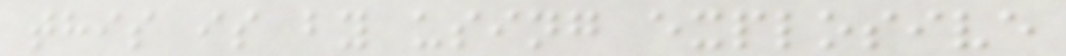this is by using explosive
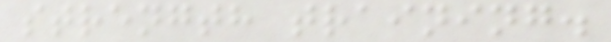strength training.
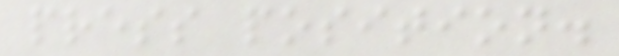press position.
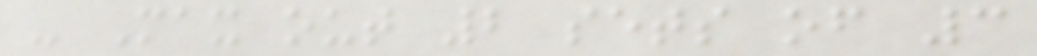- Max out 2 sets of 3
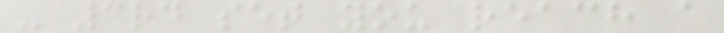- 3rd set you reach a
